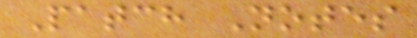Patch Notes
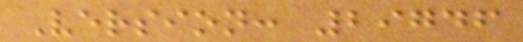Version: 29746
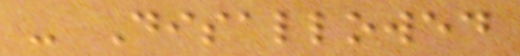- Disallowed
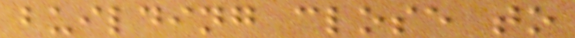building close to
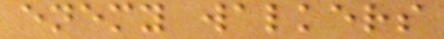enemy walkers
